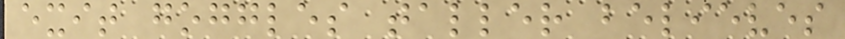exit goggles taller believes
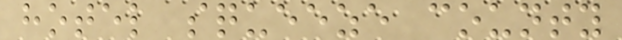hotel squeeze county
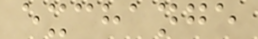exchange
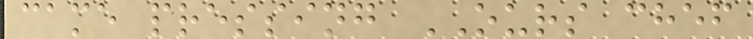came pressing OURS chef
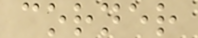corner
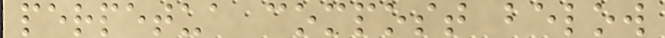perpetua compost below
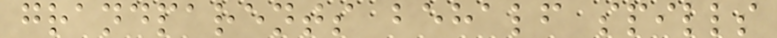grandparents behalf spills
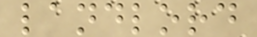landlord
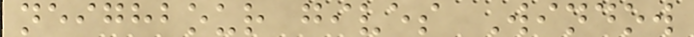neighbour gives Window
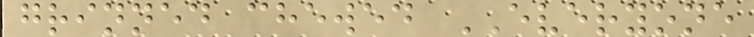grinned chewed EVERYONE
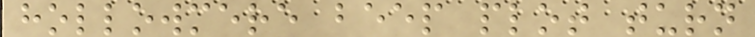hollowmere beep plot turn
